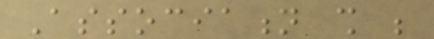Association shall be
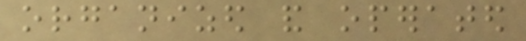organized and operated
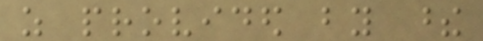as provided by these
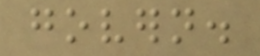govern.
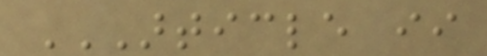ARTICLE II
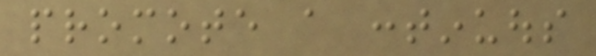promote a continuous
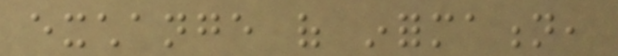exchange of information,
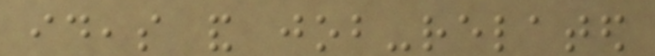ideas and job-related
